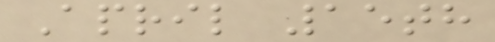April 15th
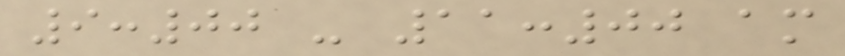9:00 - 11:00 am
